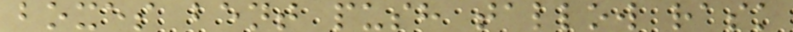boxes bent push tallow rask
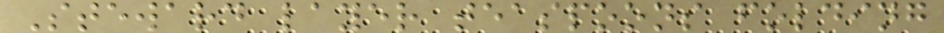Steward layer teaspoons folding
